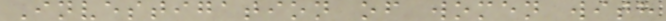Investigation of women with
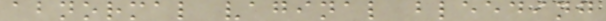abnormal vaginal bleeding
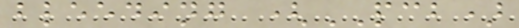bleeding (PCB)
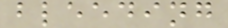bleeding
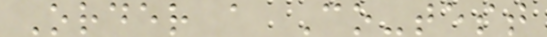Order a Co-test
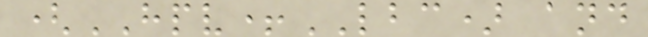(HPV+LBC) and
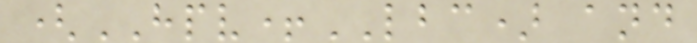(HPV+LBC) and
